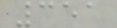351
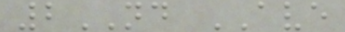2ND AVE
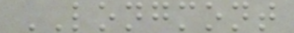LONGMONT
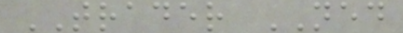TRADER NED
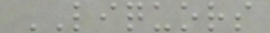LIQUORS
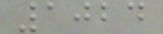1024
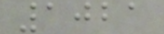1021
